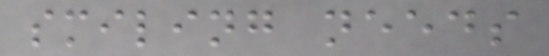smiling needs
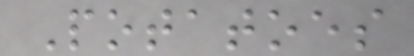Potatoes
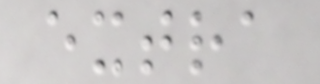extra
